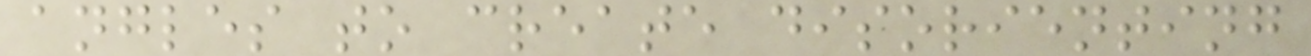angles to create disorienting
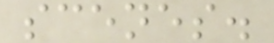scenes.
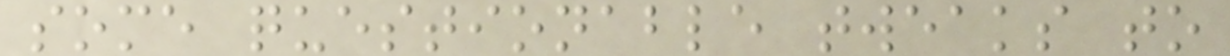some questionable tweaks to
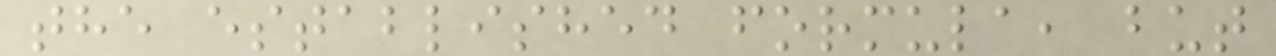the established formula, but
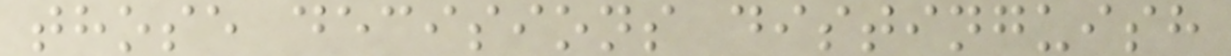those decisions distinguish
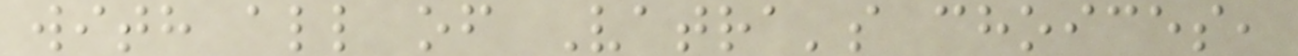with all of Vatra's choices,
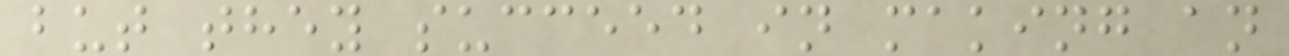but they succeed in making an
